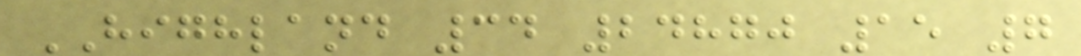HIGHLAND 34 24870 15 7
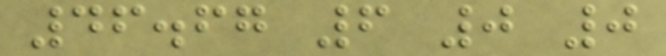46.67 6 0 0
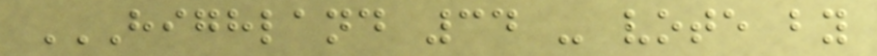HIGHLAND 34 - VOTE BY
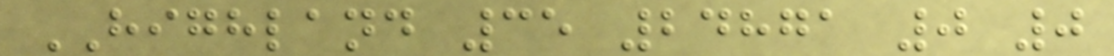HIGHLAND 35 24871 0 0
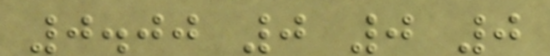0.00 0 0 0
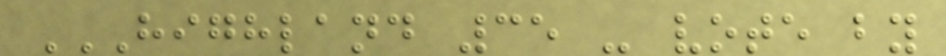HIGHLAND 35 - VOTE BY
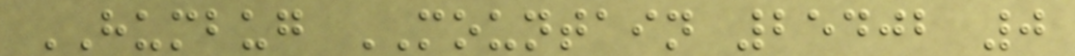HUMBUG MOUNTAIN 25402 0
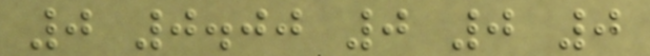0 0.00 0 0 0
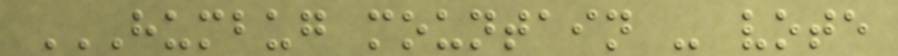HUMBUG MOUNTAIN - VOTE
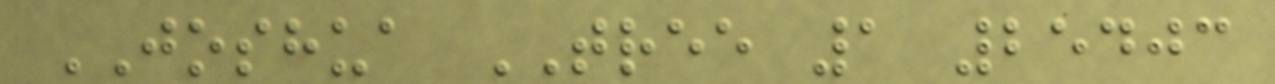JOSHUA TREE 1 25403
